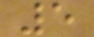5
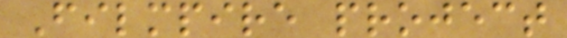Filmpire project
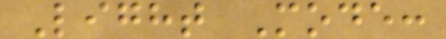Light Mode:
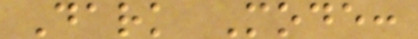Dark Mode:
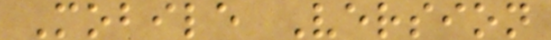Mobile Version
